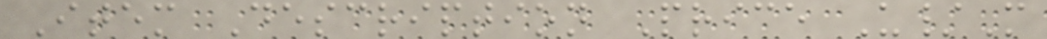Item Description Price U/M
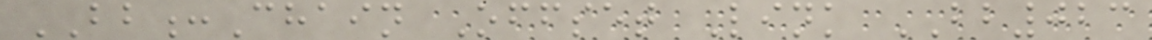BB:Chain Offset Link BB023
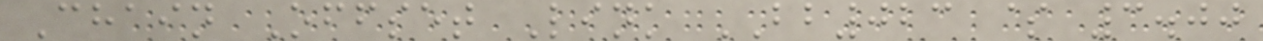Chain Offset Link BB023 $ 3.00
